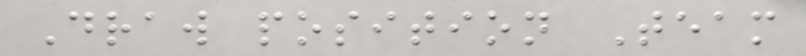Draw position Team
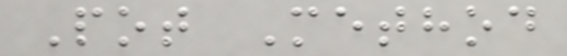Pot Method
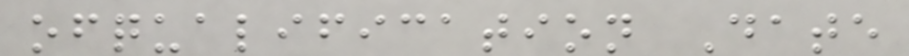ofqualification Date
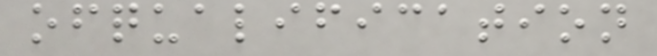ofqualification
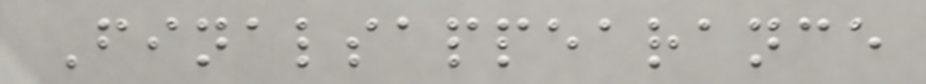Finalsappearance
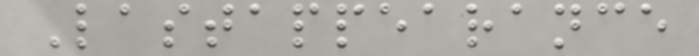Lastappearance
